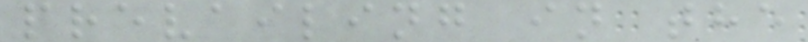prevailing in the
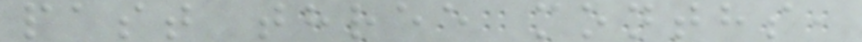past three months,
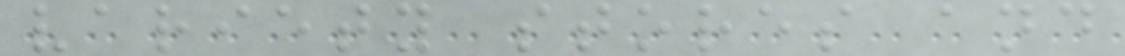variety stores and
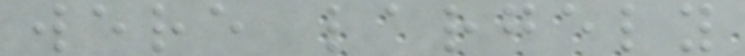were largely
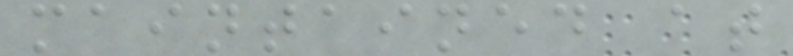maintained at
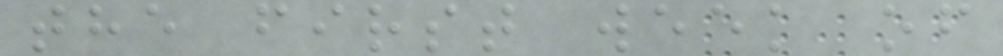the first week of
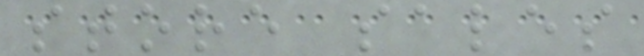store sales
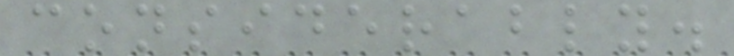considerably.
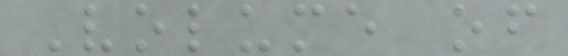Volume of
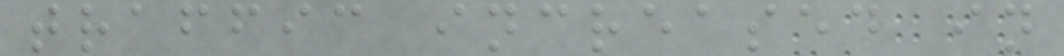traffic increased in
